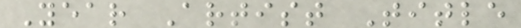Year Artist Title
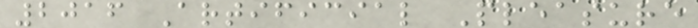2016 Artificial Pleasure
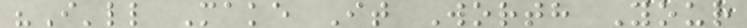"I'll Make It Worth Your
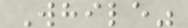While"
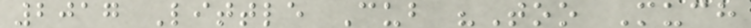2017 Little Cub "Too Much
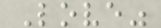Love"
